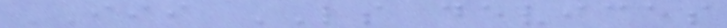III LS devices
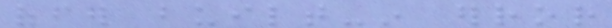offer built-in error
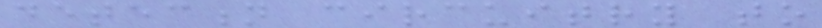detection circuitry to
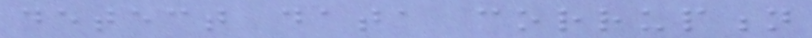detect data corruption
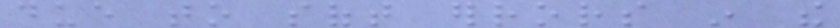due to soft errors in the
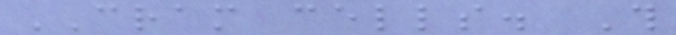CRAM cells. This
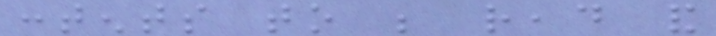contents to be read and
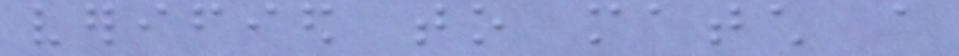verified to match a
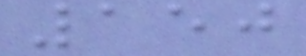150
